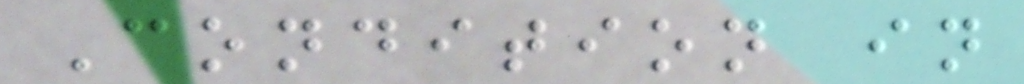Condition in
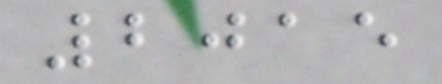2015
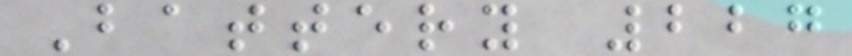Battery 227
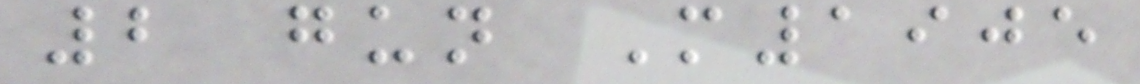2 gun M1905
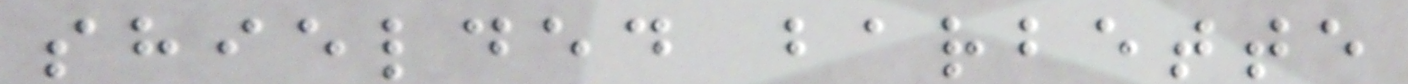shielded barbette
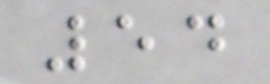54
